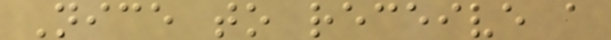Nice to receive a
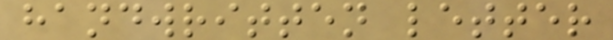handwritten letter
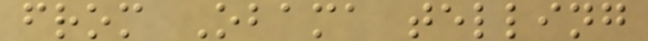from Obama telling
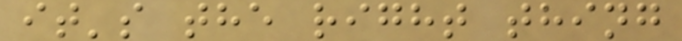it's the right thing
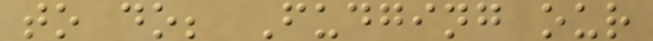to do; Fudging our
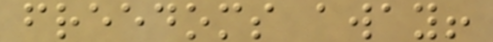freedoms away!
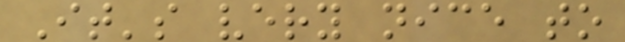It's very nice to
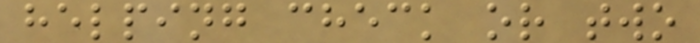helping check or two
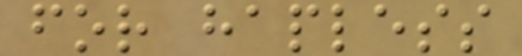for hapless
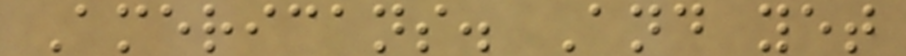Americans. And yet
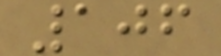106
